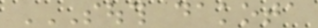SOUTH DAKOTA
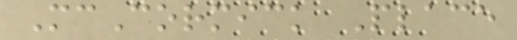McCormick Place
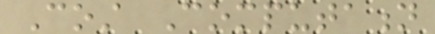Cost Computation
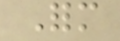Form
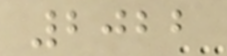2022
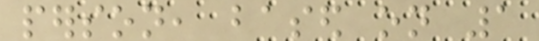person, based on 1
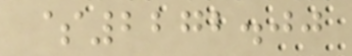$2272.00
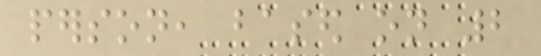person, based on 2
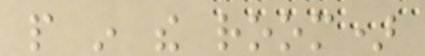people in the room)
